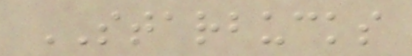STARBUCKS
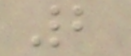2
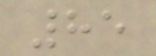85
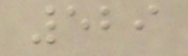529
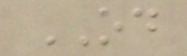OD
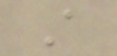A
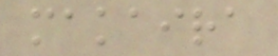makaira
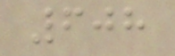608
